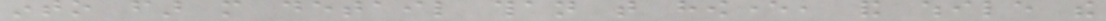into far more detail than that however, and while the
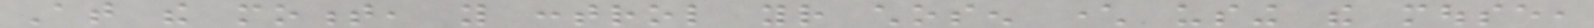At the moment, you control your chosen character using the mouse,
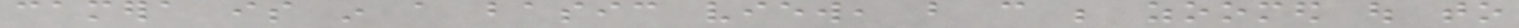camera is in a basic view, but can be zoomed out to
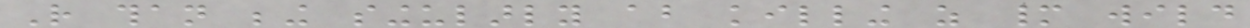Rather than being singularly about killing as many wild
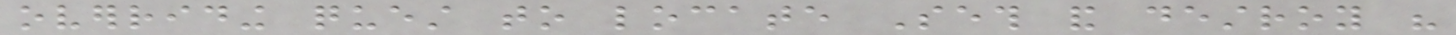overriding quest to locate Seth and destroy his
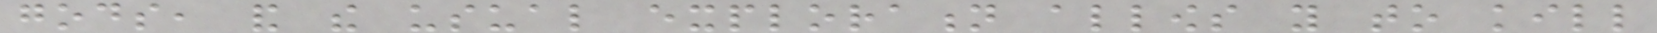gods, and the usual exploration allows you to kill
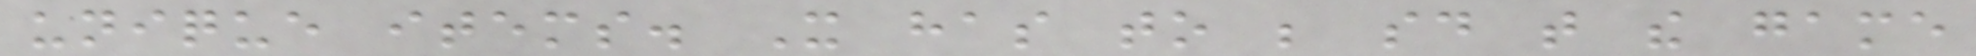unique items. It has to be said that the game
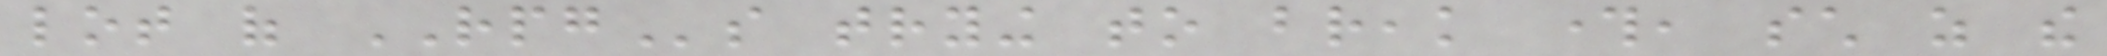lot of RPGs trying to break through, such as the
